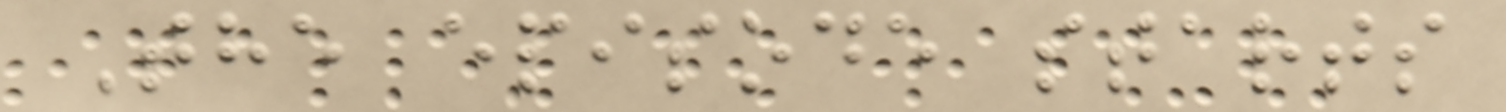The episode starts
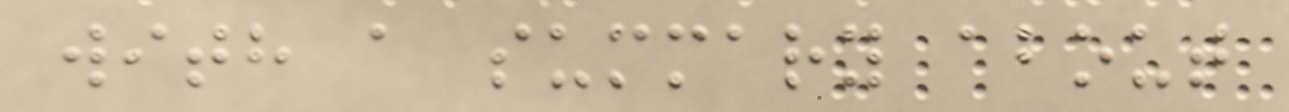with a summary about
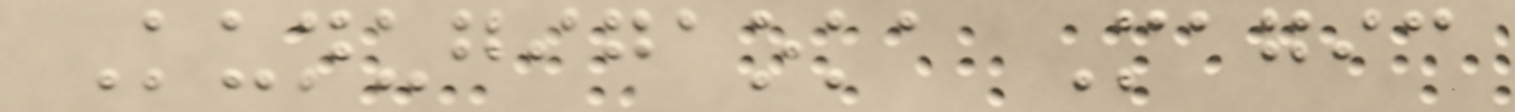Kunugigaoka Magic
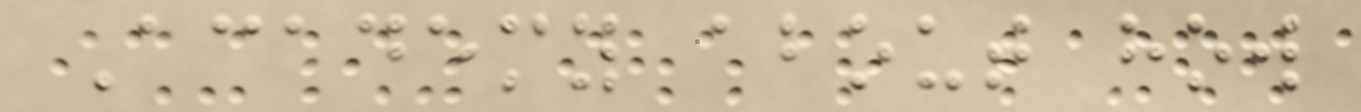Academy about how
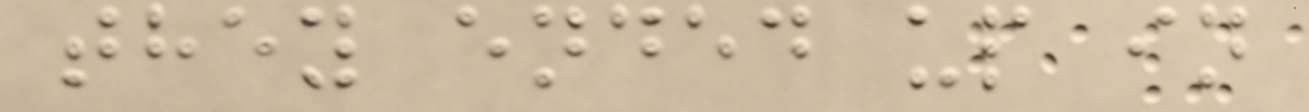they ended up in
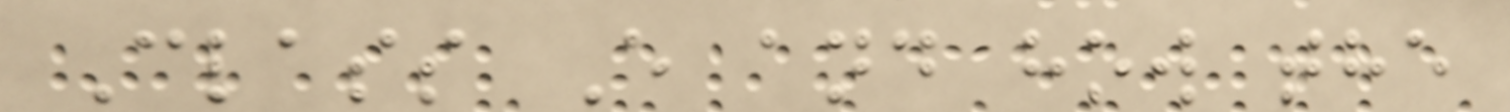Class E and how the
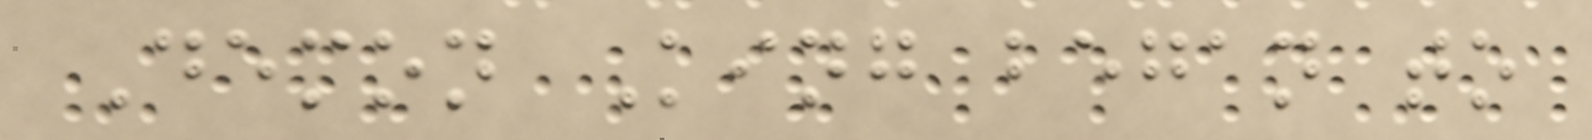Demon King began to
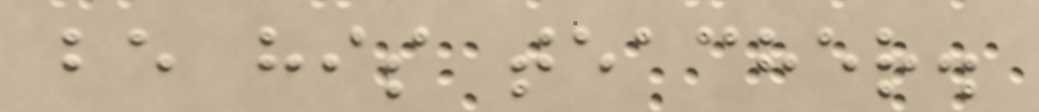be his teacher.
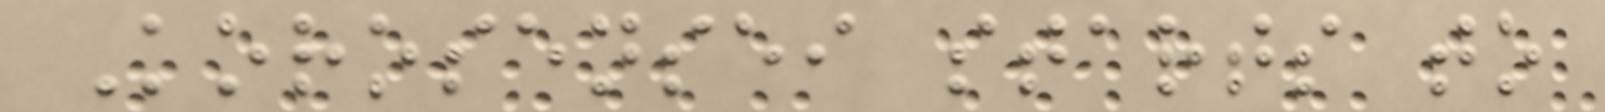Korosensei starts to
